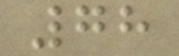78
